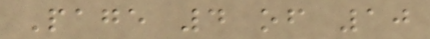Page 4 of 10
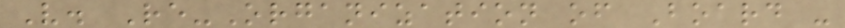V. Re-Organization of Board -
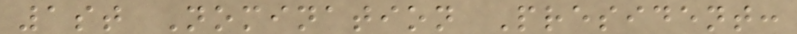1st Nomination President:
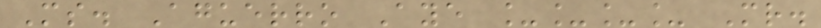Ms. Aguerro Aye ____ Mr.
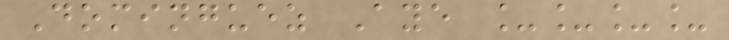Dominguez Aye ____
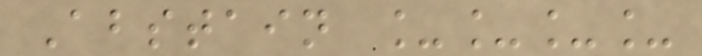Abstain ____
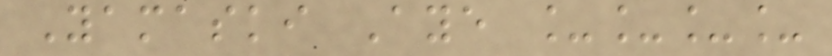Yamaski Aye ____
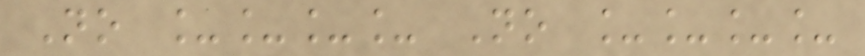No ____ No ____
